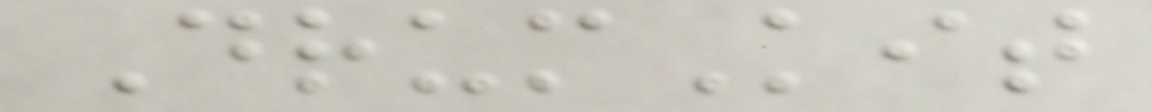DrumKit
